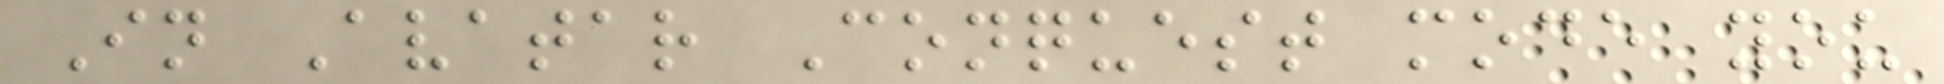In Avatar Conquest mode you
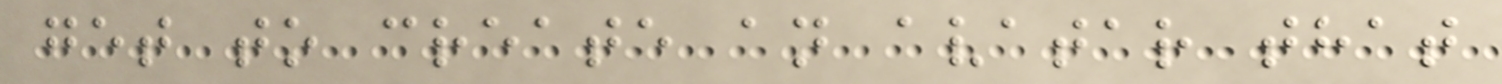get to create an avatar that
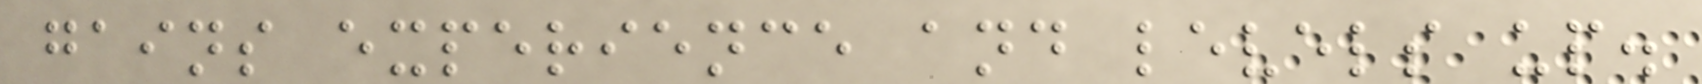gains experience and levels up.
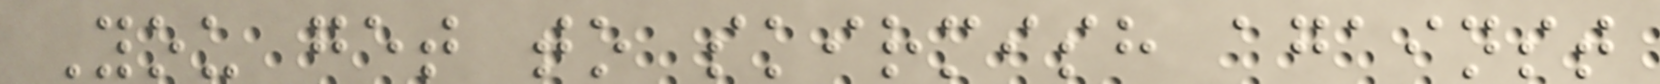You get to skirmish against
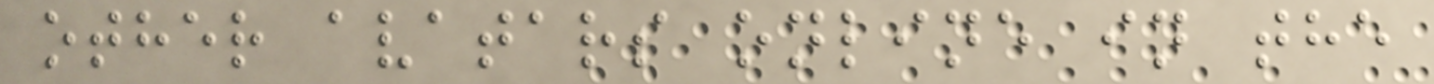other avatars online in the
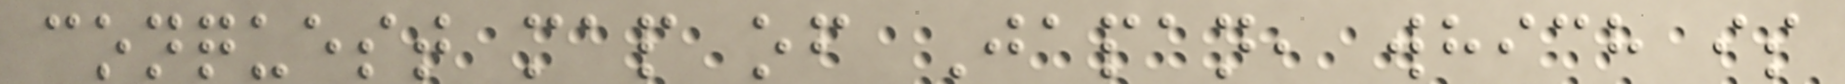conquest map of Japan, which is
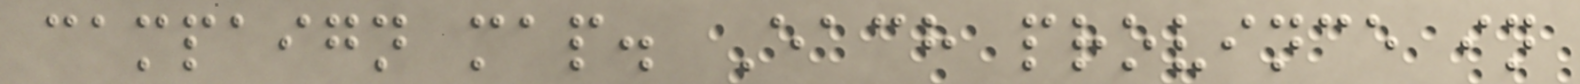campaign map. Each province in
